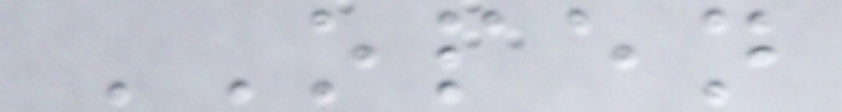OPEN
